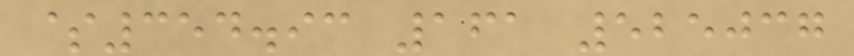$354.93 161 525037
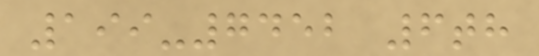199-7452 6th
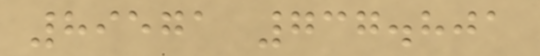89571 737.801
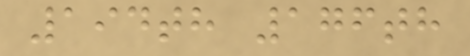194th 176th
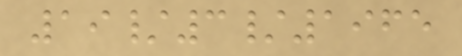19/3/1965
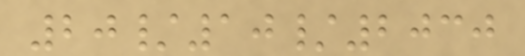20/10/2030
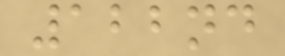122nd
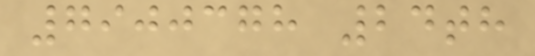7900378 24th
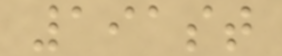191st
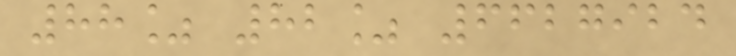88% 82% 6627924
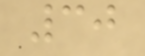30
